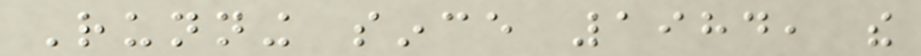Running since 1984, the
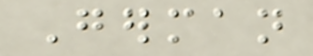German
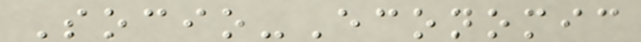Socio-Economic
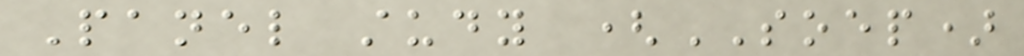Panel study (SOEP)
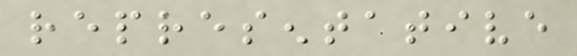representative
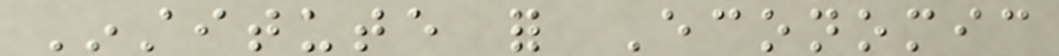Institute for Economic
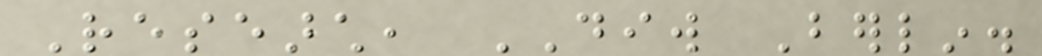Research, DIW Berlin.
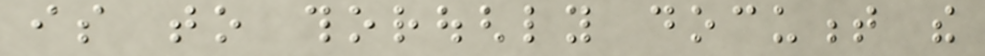is to thoroughly document the
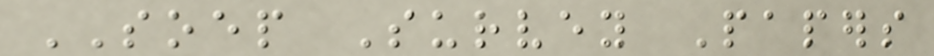SOEP Survey Papers
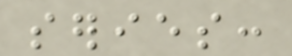series:
